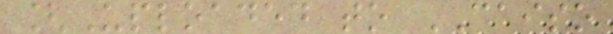[Uploaded to CAISO
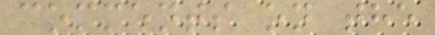comments on the
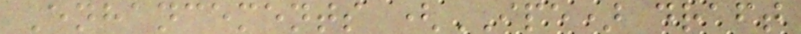Enhancements (IPE) draft
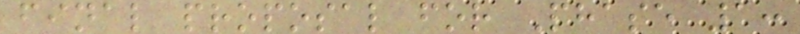final proposal for Phase 1:
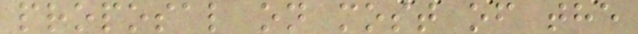proposal on most of the
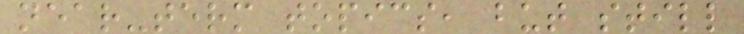near-term topics, but still
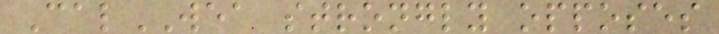CalWEA strongly opposes
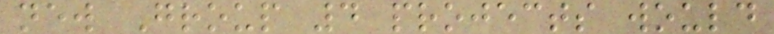new Group 4 projects would
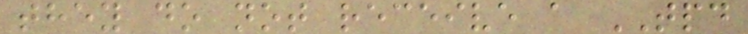they do not receive a TPD
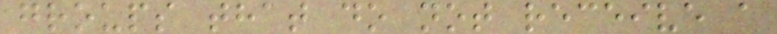groups that do not receive a
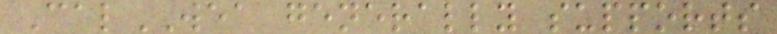CalWEA generally supports
